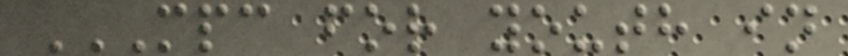MPC FOR YOUTH IN
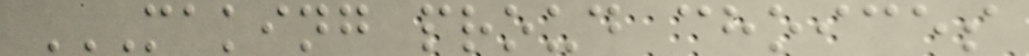MAKING PROUD CHOICES
